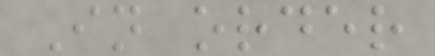In order
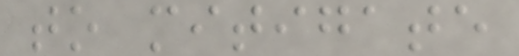to mitigate
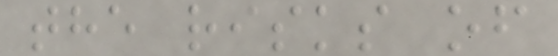the risks of
